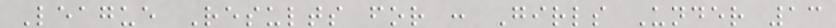League Results for : Girls Under 13
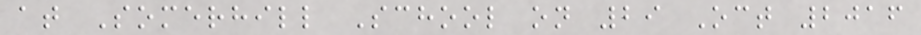at Somerhill School on 29 Oct 2016
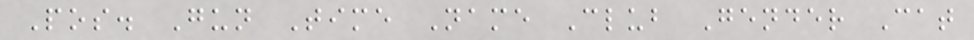Pos. Gun Time Name Club Gender Cat
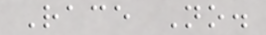Race No.
